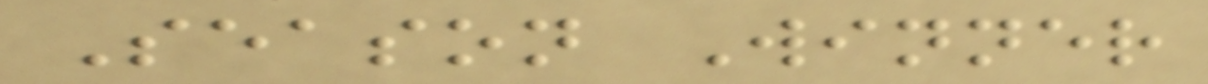Season Winner
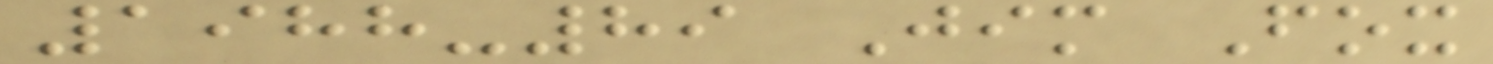1988-89 Jim Fox
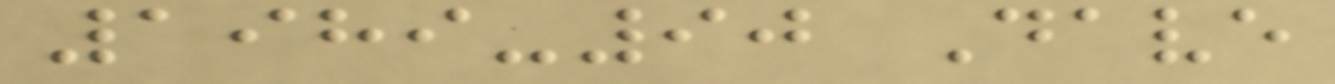1989-90 Dave
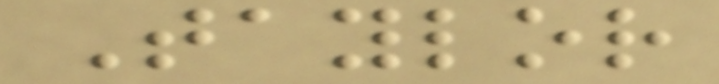Taylor
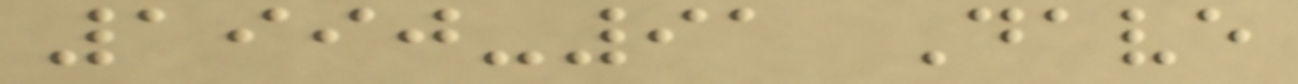1990-91 Dave
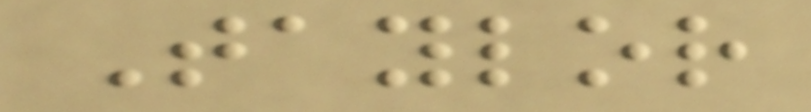Taylor
